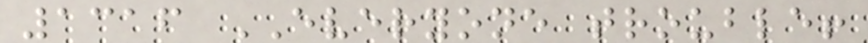1316 EVERYONE trouble!
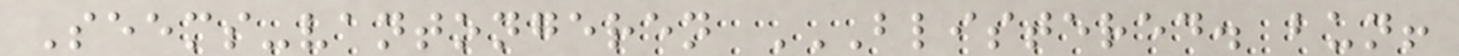Seems-vantongeren BLISTERED. BUN!
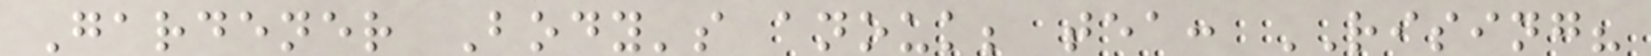Gardener Body's anouk; tea: RISING?
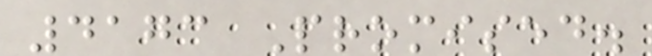4173 Promised.
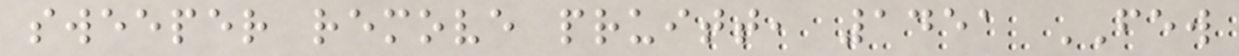sweeper remove pruitt, 1451 FEW
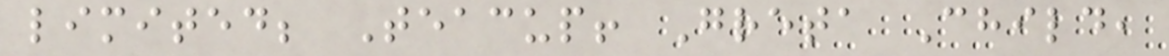limited; Teacup! Greta Child,
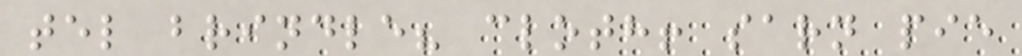tel brindle? cloth! sarn pie
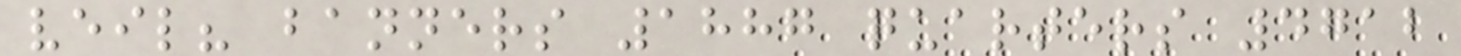veil? banners 1887 quarters 4712
